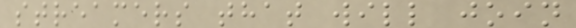streamers that will join
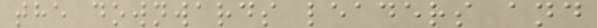the downwards leaders and
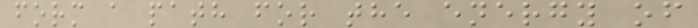form a path for the energy of
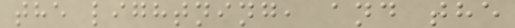the lightning, and the
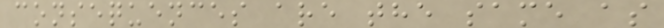consequences are the same as
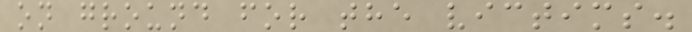on ground for the victims.
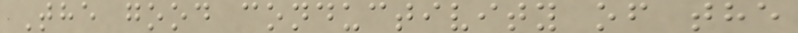The good conductivity of the
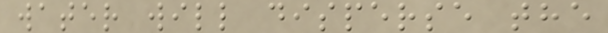water will disperse the
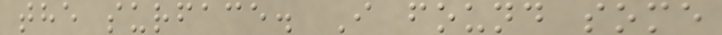the surface. I found some
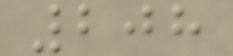208
